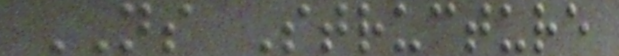NS Structure
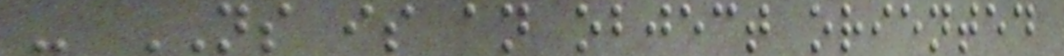- NS is an object oriented
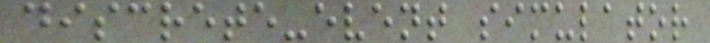discrete-event simulator
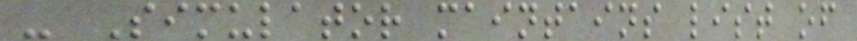- Simulator maintains list of
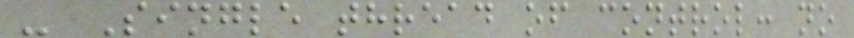- Single thread of control: no
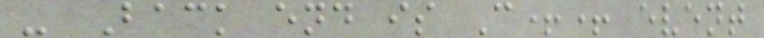- Back end is C++ event
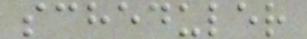scheduler
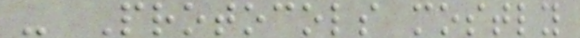- Protocols mostly
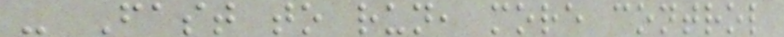- Fast to run, more control
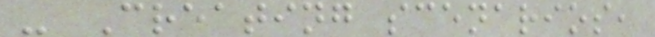- Creating scenarios,
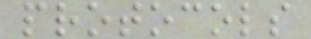protocols
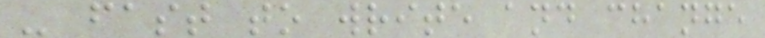- fast to write and change
